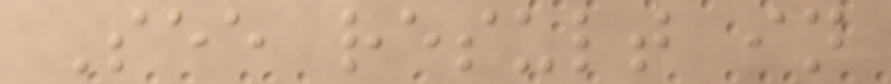See result in
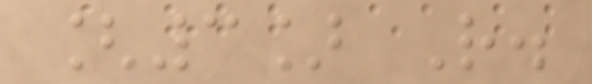[3] R.
